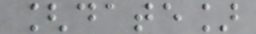[date]
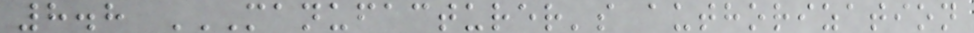8.8 MANUFACTURER'S AUTHORIZATION
